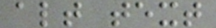alt text
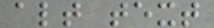alt text
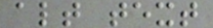alt text
